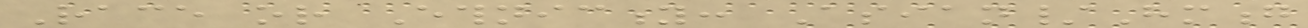Race or Ethnicity: Asian/Hmong
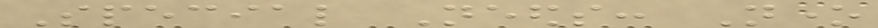Special Needs: None
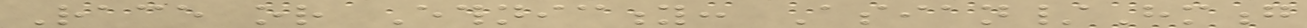Race or Ethnicity: Asian/Hmong
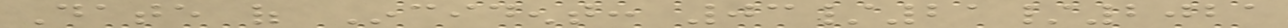Date of Incident: 03/21/2021
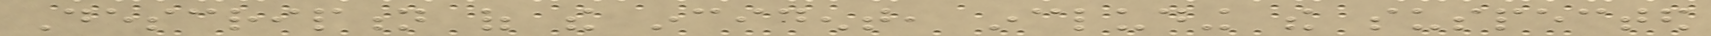Description of the incident, including the suspected
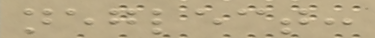neglect:
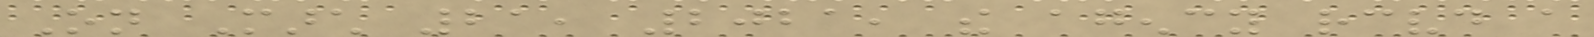On March 21, 2021, the agency received a
